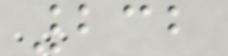232
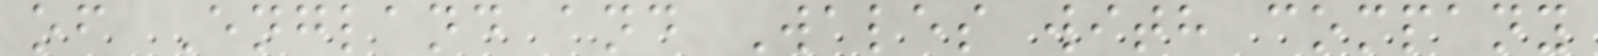of England and Wales with company
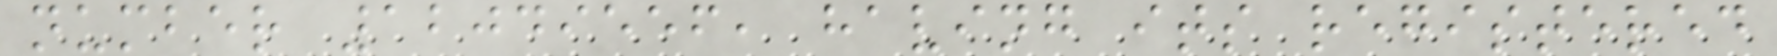number 12049556, having its registered
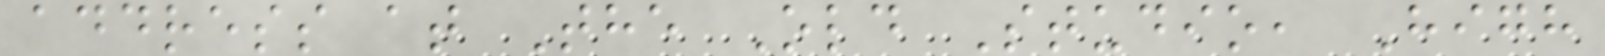address at The Old Studio, High
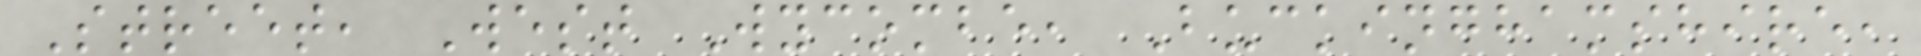Street, West Wycombe, Buckinghamshire,
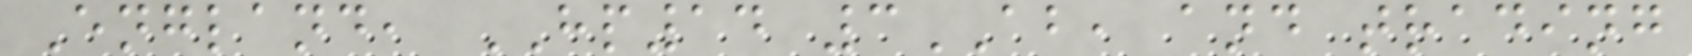England, HP14 3AB, and trading
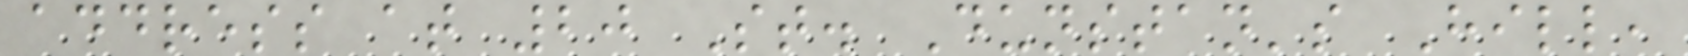address at 20 St. Dunstan's Hill,
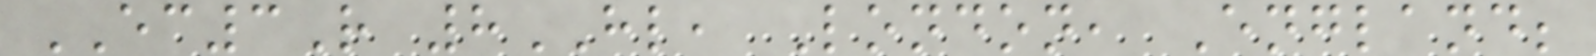EC3R 8HL, London, England;
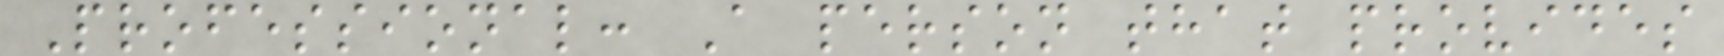Professional: A person that provides
